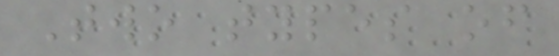Two types of
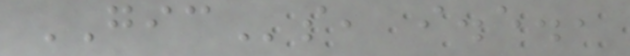GICs, i.e.,
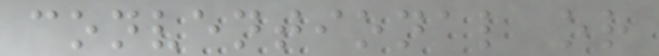conventional or
